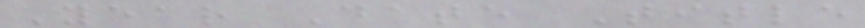Year Date Title
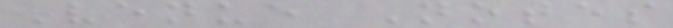Venue Notes
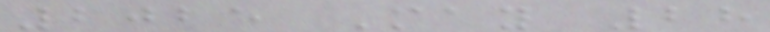2025 May 28
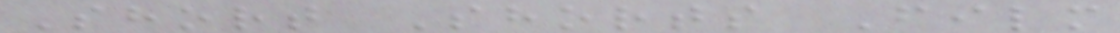Short Shorts Film
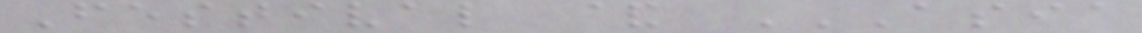Festival & ASIA
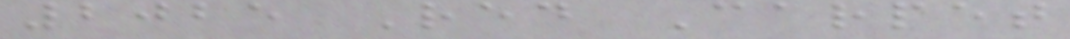2025 Red Carpet
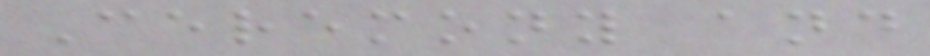Ceremony and
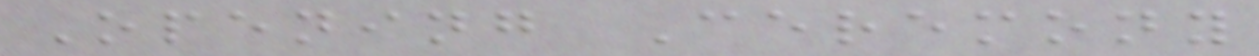Opening Ceremony
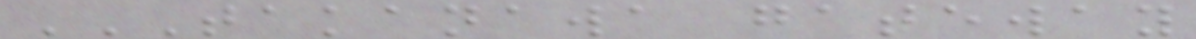TAKANAWA GATEWAY
